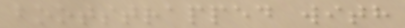bootstrapped with
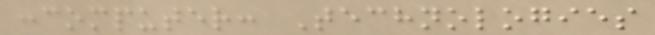:computer: Technologies
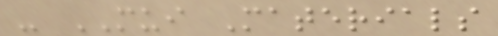- MUI Materials
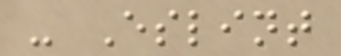- Eslint
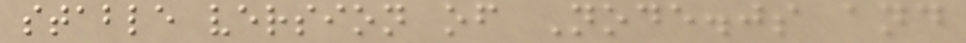stable version of Node.js and
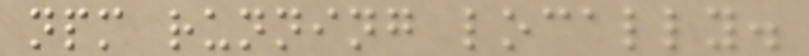npm running locally.
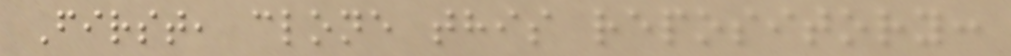First, clone this repository:
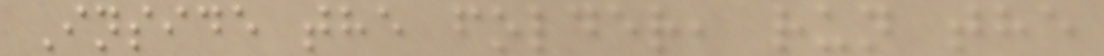Inside the folder, run the
